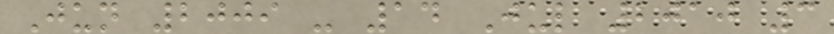Jun 2009 - 14 Jul 2010 3
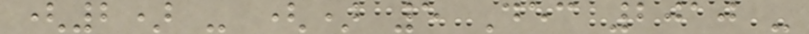(2) - () 5 Dec 2010 -
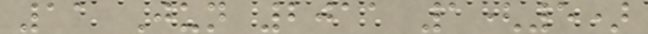11 Jun 2011 1(5)
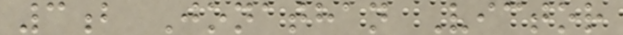3b Jonathan Victor
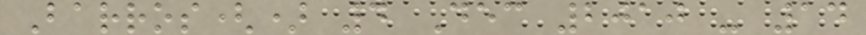Barros() 4 Dec 2010 - 14
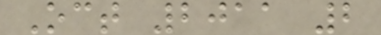Oct 2011 2
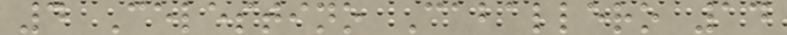4 Celestino Caballero 14
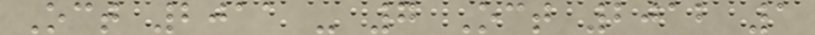Oct 2011 - 7 Oct 2012 1
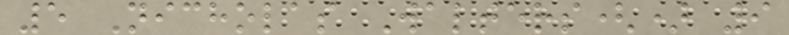5 Nicholas Walters() 9
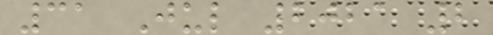31 Jul 2021 2
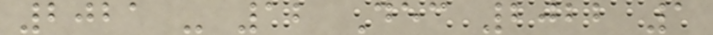2021 - 12 Dec 2022 1
